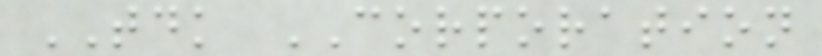TDK CORPORATION
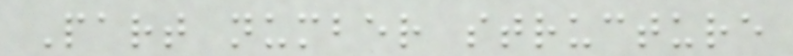Part number structure
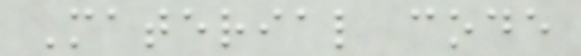Material code
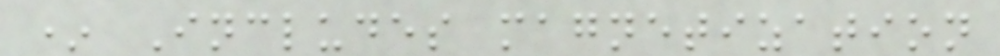* Includes magnetization
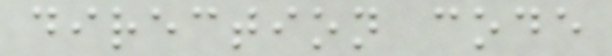direction code
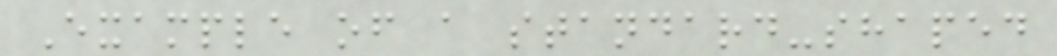Example of a standard-shaped
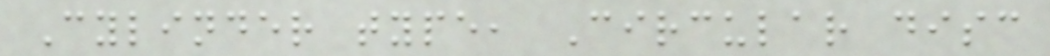Cylinder type, Circular disc
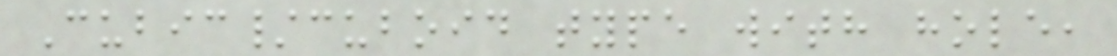Cubic/cuboid type with hole,
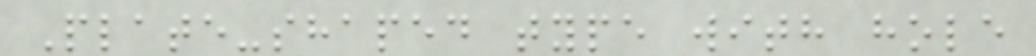Plate-shaped type with hole
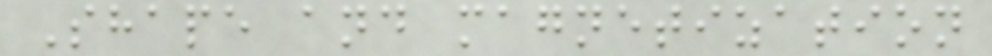Shape and magnetization
